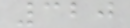320
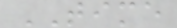TIME
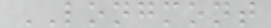LONGMONT
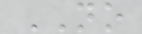NO
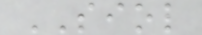SIOL
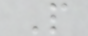P
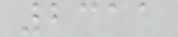2311
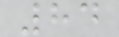84
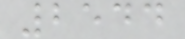2544
